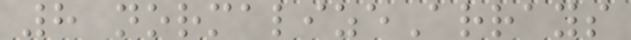8 normalizeArrays
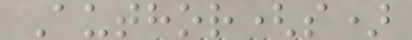Author(s)
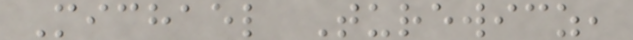Michael Turewicz,
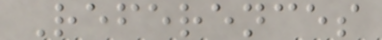References
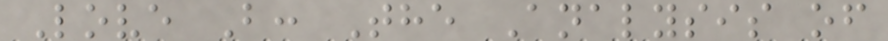Love B: The Analysis of
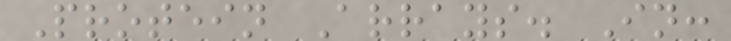Protein Arrays. In:
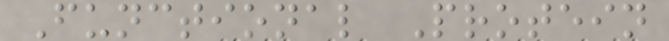Functional Protein
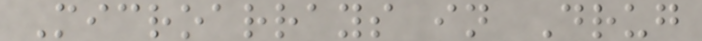Microarrays in Drug
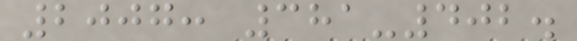2007: 381-402.
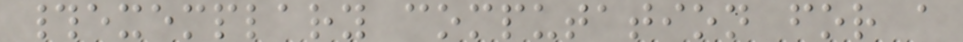#exemplary computation for a
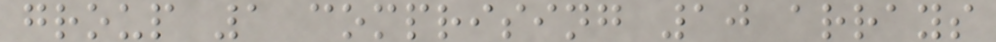group 1 comprising 10 arrays
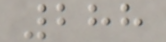288
